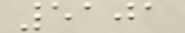5101
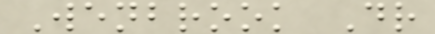Wenbrook Dr
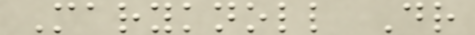Maryknoll Dr
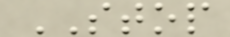STOP
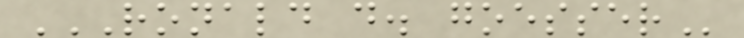RONALD D. GOESSER
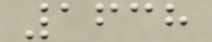1638
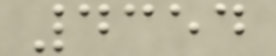4354
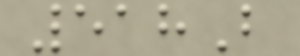518B
